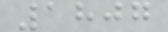1807
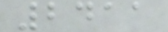2411
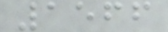1566
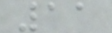11
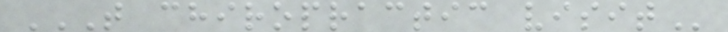T CHIROPRACTIC VISIT
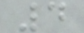4
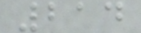214
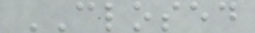CLOSED
